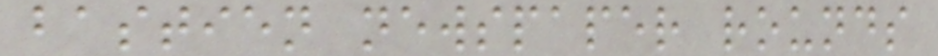bastien newspaper rounds
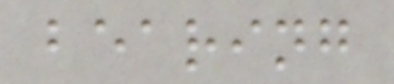bearing
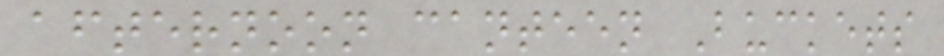afternoon canteen Buckets
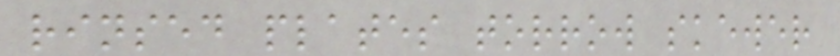rinsed plates torrow skewer
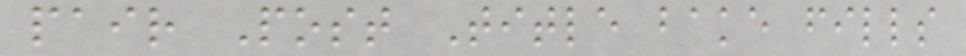pair Post Title bake fills
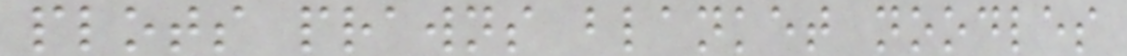plots prawns blanket noodles
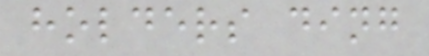holders ding
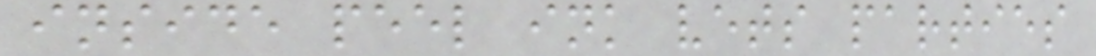inside peel ink vets parties
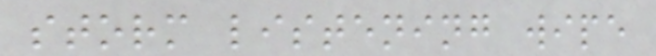storm listening wipe
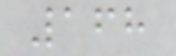168
